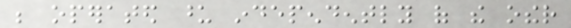be operated upon independently of the other
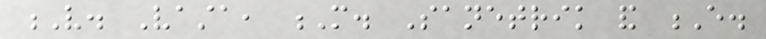V. Vasta, M. Sanetrik and E.
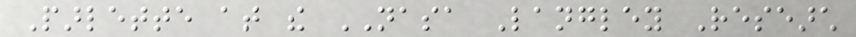Parlette at the NASA Langley Research
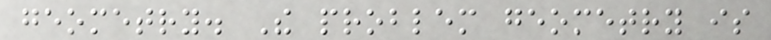geometry. The problem geometry is
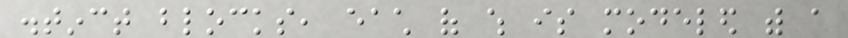distinct blocks, each of which is modeled with a
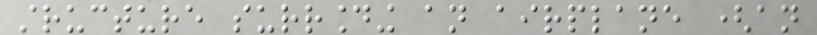structure surrounding an airplane (an
